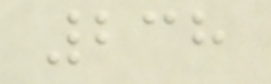238
